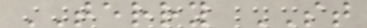TERRY ST
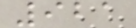921
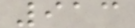913
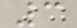3
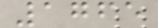1765
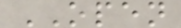OPEN
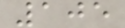105
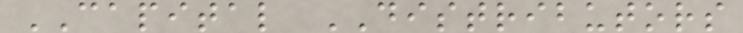CAPITAL DISTRIBUTORS
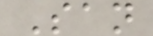San
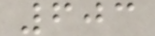603
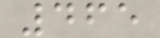465
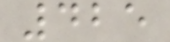425
